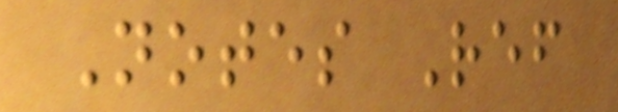Notes Ref
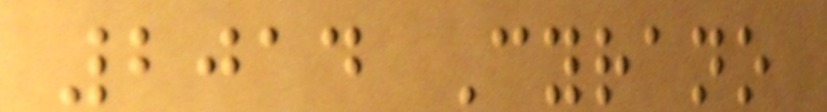2014 Cyrano
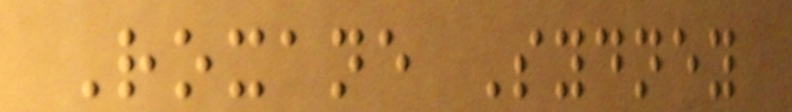Roxane Sydney
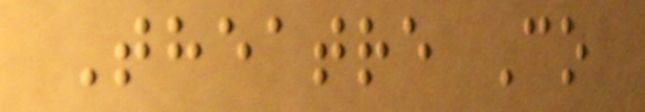Theatre Co
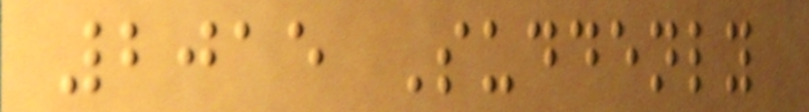2015 Suddenly
